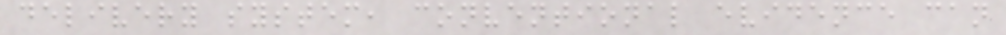delivery system, conventional evidence can
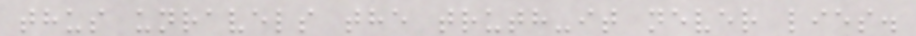thus unravels the truth-it never lies.
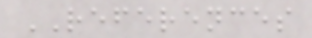REFERENCES
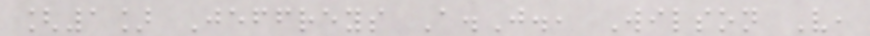[1] Jeffreys A.J., Wilson V,
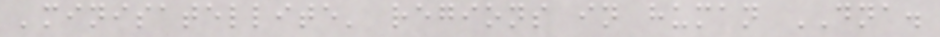'minisatellite' regions in human DNA.
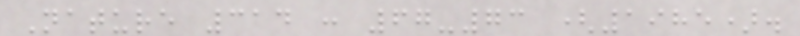Nature 314 : 67-73 (1985).
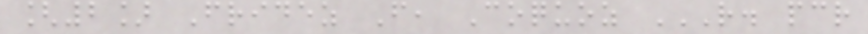[2] Fridez F, Coquoz R. PCR
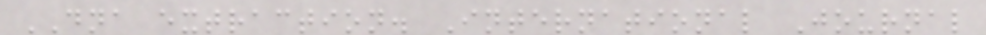DNA extraction. International Journal
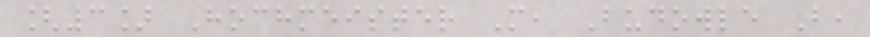[3] Hochmeister M, Budowle B,
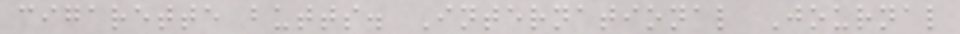cigarette butts. International Journal
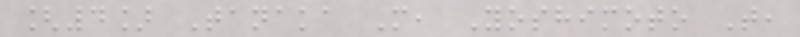[4] Tanaka M, Yoshimoto T,
